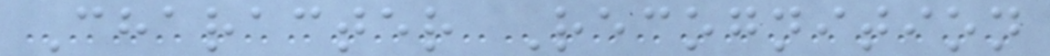Character Recognition
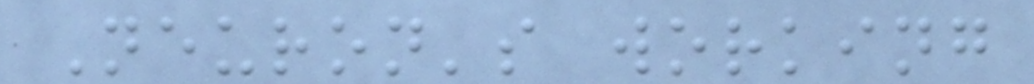Neuron's working
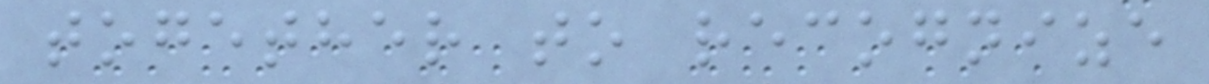together to recognize
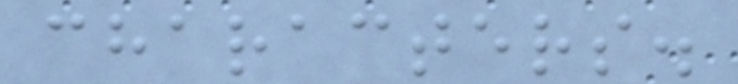characters.
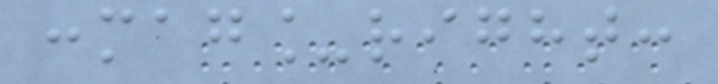:mag_right:
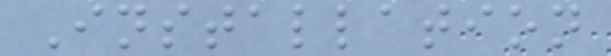Installation
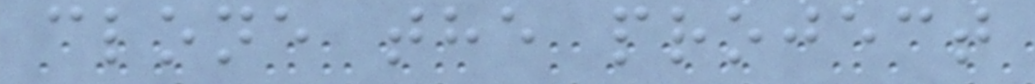clone the project
